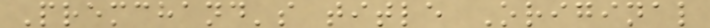Premchand's title Original
